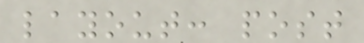layout: post
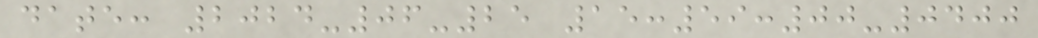date: 2024-06-25 15:59:00-0400
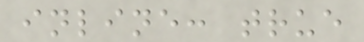inline: true
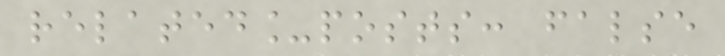related_posts: false
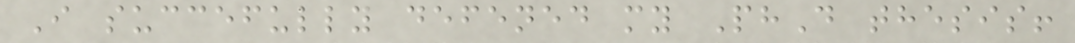I succefully defened my PhD thesis!
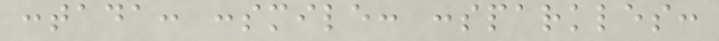:tada: :smile: :sparkles:
